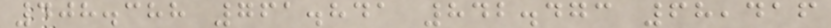408.388 761.841 842.473 68,416
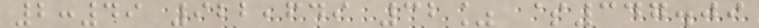2:49 922,649 32% $347.09
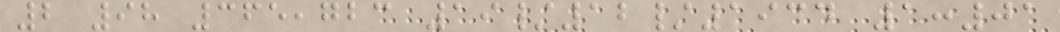2 98 365,723 19/12/1934 1:01
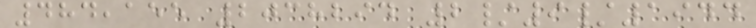484,155 2038294 2/9/1944
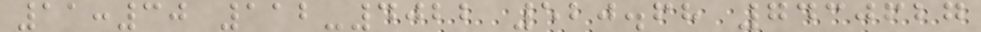11:30 112-4022 520.68 7430627
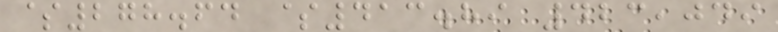$278.64 $413.89 423,049
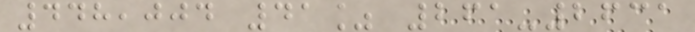448,004 41% 261-2631
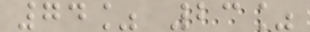74% 23%
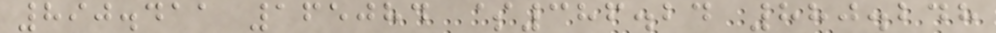890.411 165084 $386.24 880.248
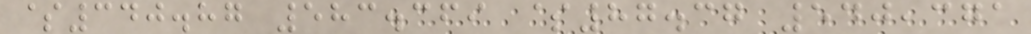$340.87 583.369 $87.37 540,371
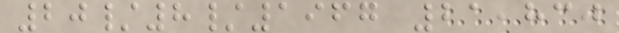20/8/1967 21,830
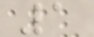1
